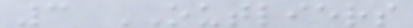3 OUTLIERS
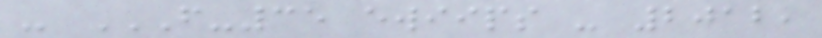- F-35 EWIIPS - 2012,
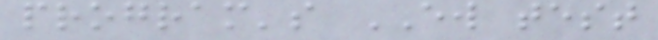program's EW test
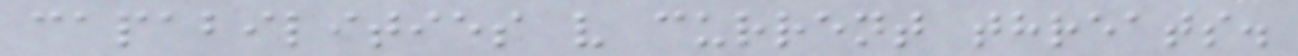capabilities v current threats.
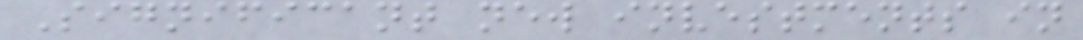Significant new investments in
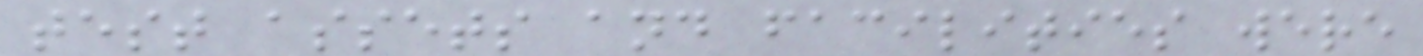test assets and facilities were
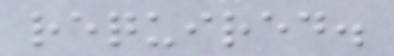required.
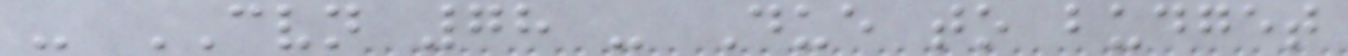- CVN 78 - Due to budget
